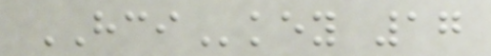HCIkey 17
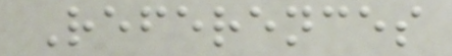References
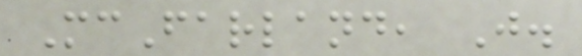McFarland, J.
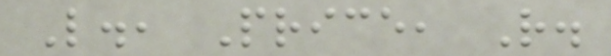L., Price, R.
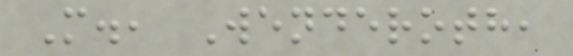M., Wenderoth,
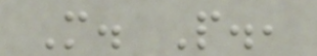M. P.,
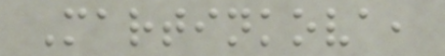Martinkova,
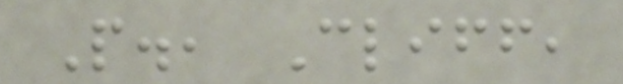P., Cliff,
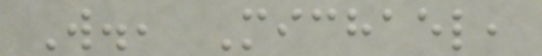W., Michael,
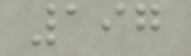197
